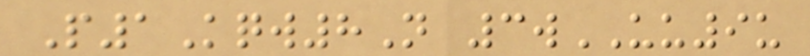P1Kqw8N 3wUU9u
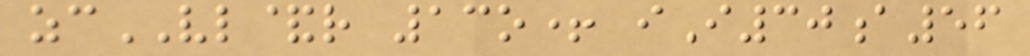zcVL&r 13o+ iI30a56
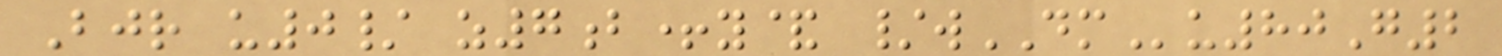Bjr u0/ z7b+y& /wDMu80G2
